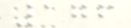176
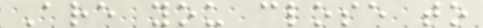Are you close to
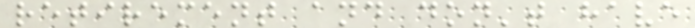retirement and don't have
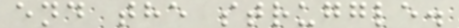end the struggle.
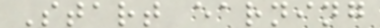Start earning
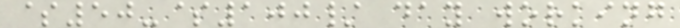$50-$100/ day working
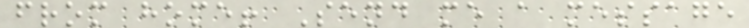from home! Send me a message
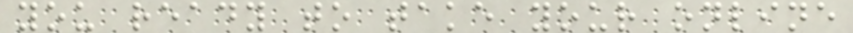you ready to take your online
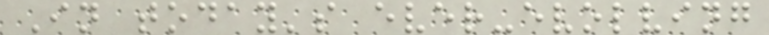In today's ever-evolving
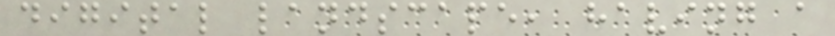digital landscape, having a
